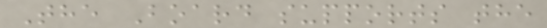The Board supports the
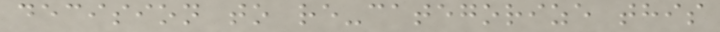decision to re-categorize this
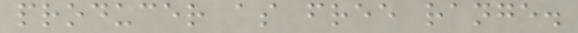producer as free range.
